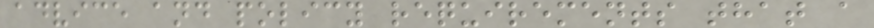advice and policy requirements that a
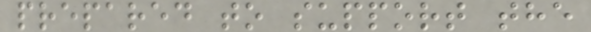prepared to support the
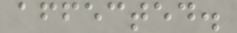affected.
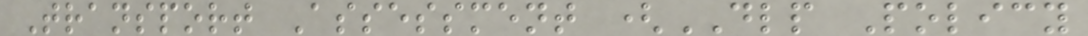Transport Assessment (DLP Policy
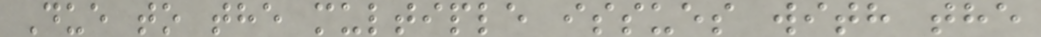Due to the multiple issues with the
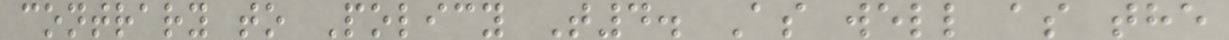contrary to Policy T4. As well as the
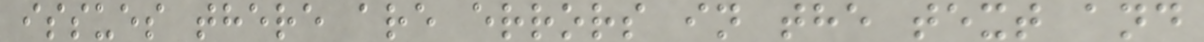issues there are errors in the text and
